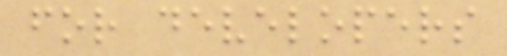for developers
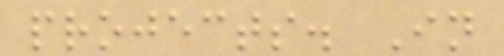projects. In
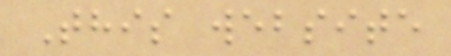This website
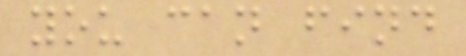you can find
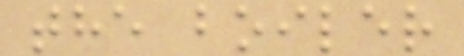the boiler
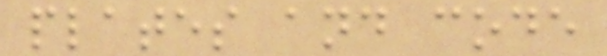plates and code
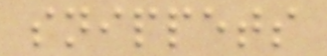snippets
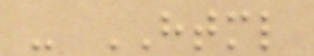- HTML
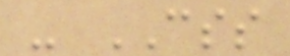- CSS
